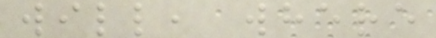will, where
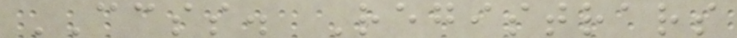CCSS. Registrars
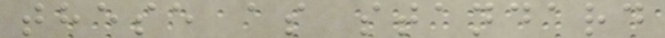these as standard
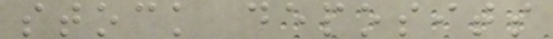stock deposits
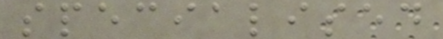specialised
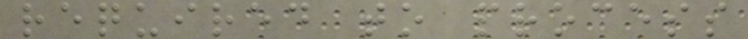required to process
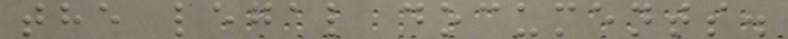the legal documents.
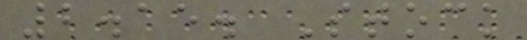2.15. Stock
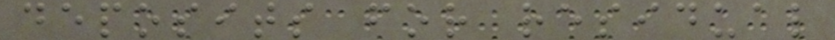deposits for residual
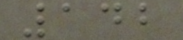142
